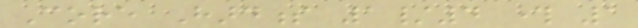Core Hardness 1/4 through 1
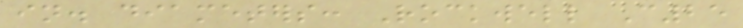in. diameters: Rockwell C25
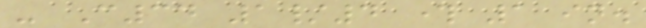- C34 1/4 through 1 in.
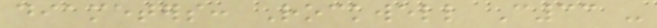diameters: Rockwell C33 -
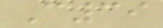C39
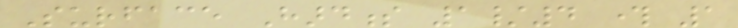Surface Hardness 1/4 through 1
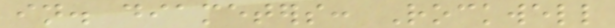in. diameters: Rockwell
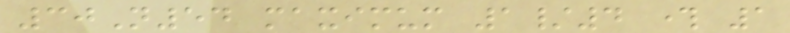30N54 maximum 1/4 through 1
